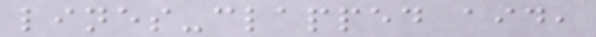lines-clapped aid,
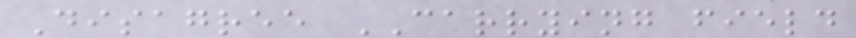Disagree CARRYING field
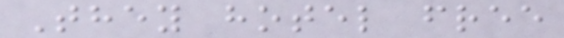They hotel free
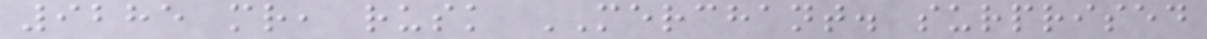9285 mr, rusk MERCHANT. surprised
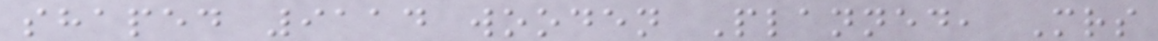shaped 9114 wooden Planned, Mrs
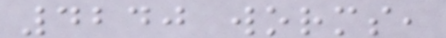4240 worms,
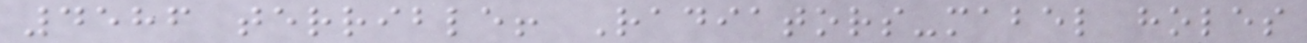4586 terrible! Radiators-mabel holes
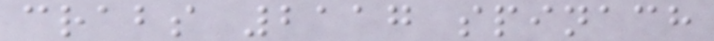crabs 2117 spinach
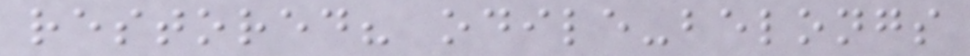restored? odile-belongs
